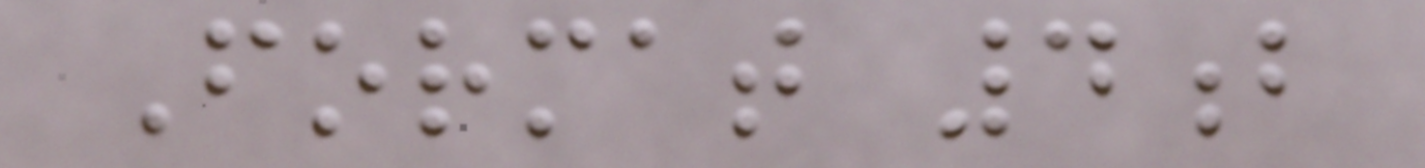Format 4b
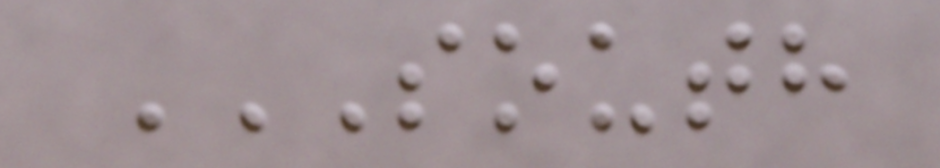SOUTH
